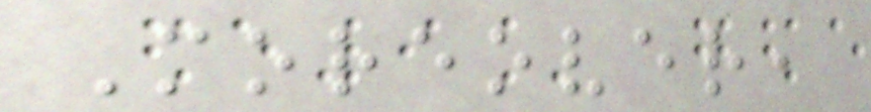Moreover,
